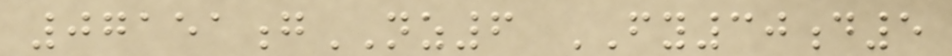07151gNZ6 FY30d5
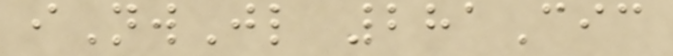iNwJl 281Cic
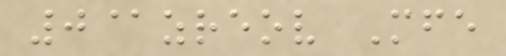0@zreov Mfe
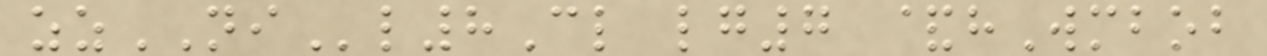zzNIl8Cl lg7 &hWmbob
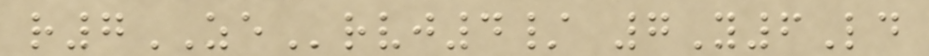r7ZErvj4/ 7Y6Ld
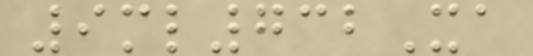9ml732Xa
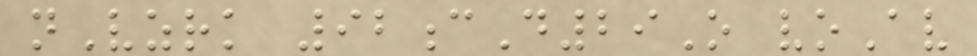nVzrk 92cD29O voAv
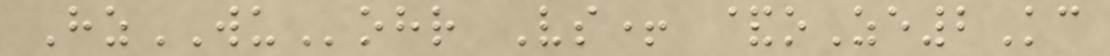HzWUohr Vs+ &oZe2Kc
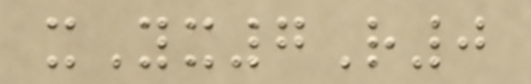xYx7R0
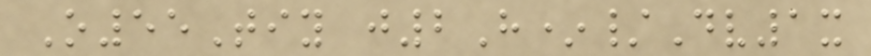O55Tiy j2H*/Dv1x
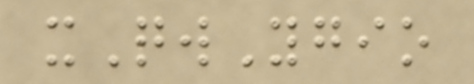xQwYgio
